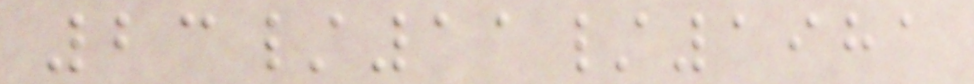23/11/1981
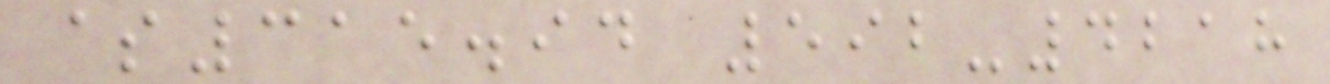$315.94 592-4218
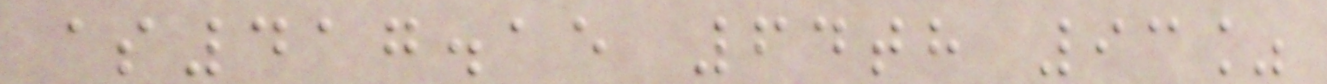$417.15 64th 93%
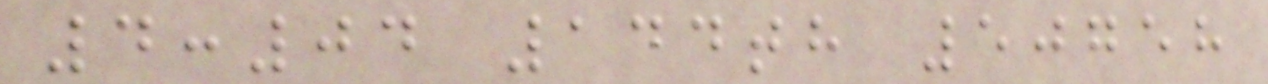4:04 144th 50758
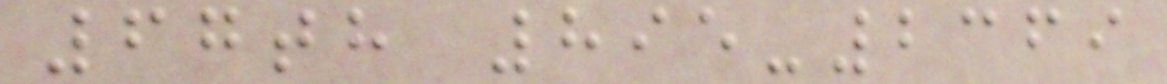67th 895-2369
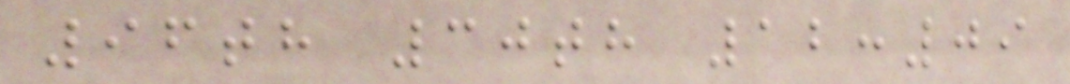96th 30th 12:09
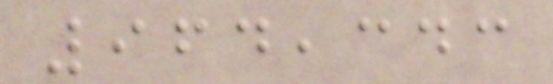964,343
